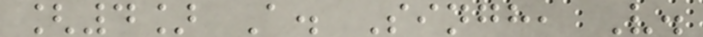[4] A. Singh, V.
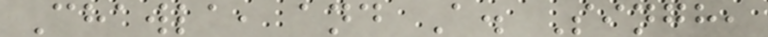Chawla, and A. Singh,
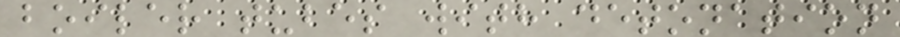boiler tubes with detonation
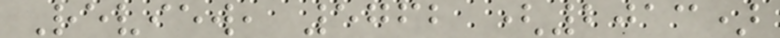Review, 5762 (2013)
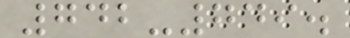742-749.
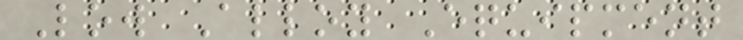Low Alloy Equipment
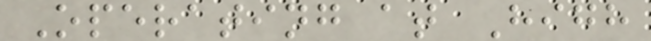Operating at High
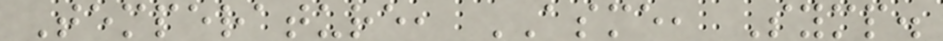Temperature, ASME, Symp.
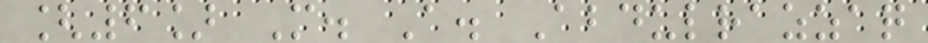[6] M. A. Abdulrazzaq
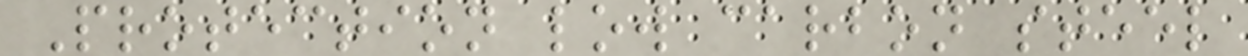Protection low carbon steel
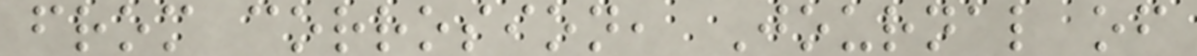from corrosion, Journal of
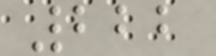222
